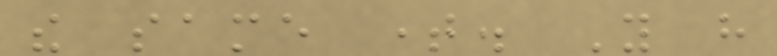the same time. You have
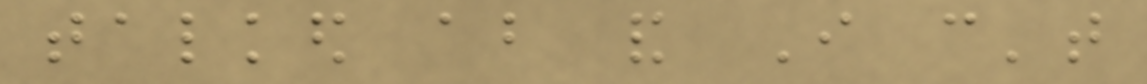talked about and I can't
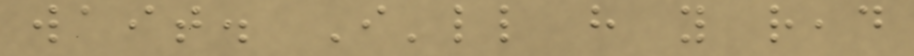wait. I'll have you read
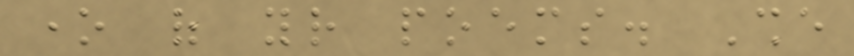one of your poems. She
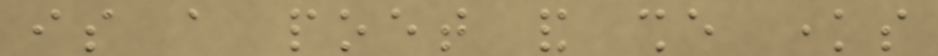is a poet and she knows
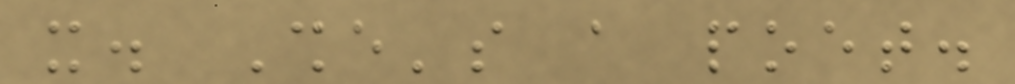it. She's a poet.
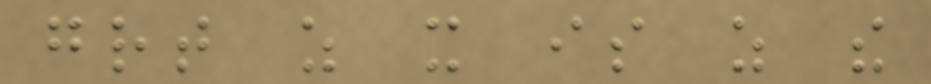great as it is as the
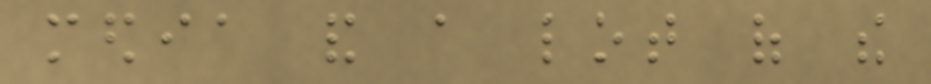media and a lot of the
